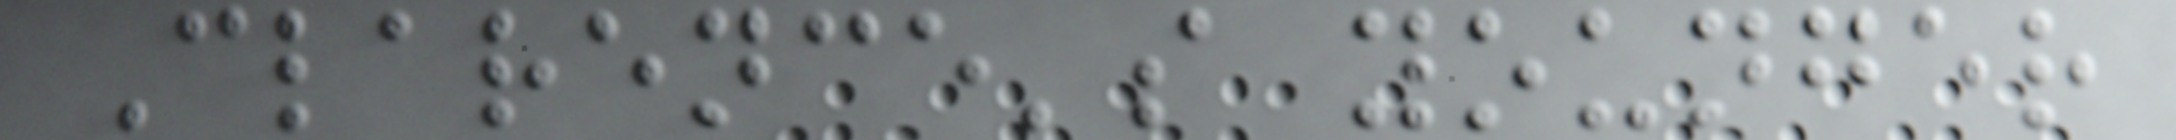Clarence's younger
